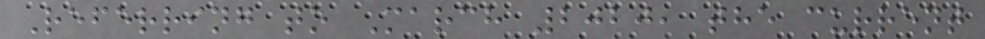Referring to March 2020, the current
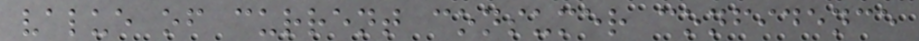value of current consumer confidence
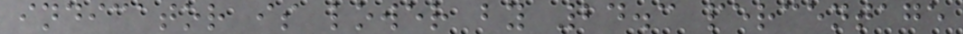indicator is lower by 24.3 percentage
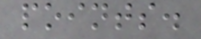points.
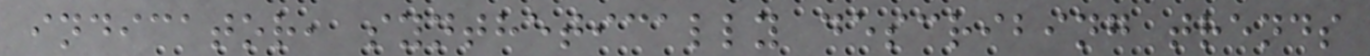indicator, synthetically describing trends
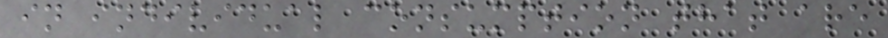in individual consumption that are
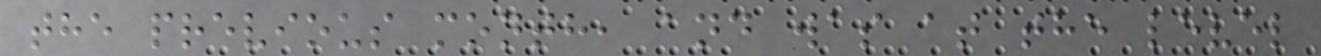the previous month, and was at the level
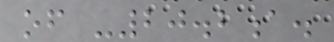of -20.2a.
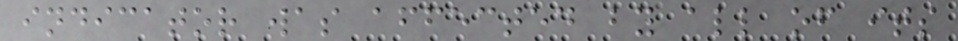indicator was affected by all of its
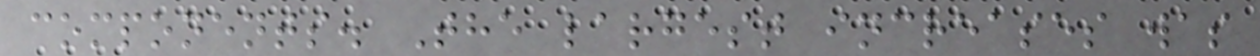components. The largest increases was
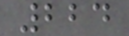224
